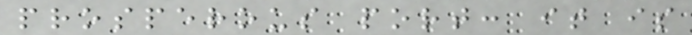prosperous port: it is
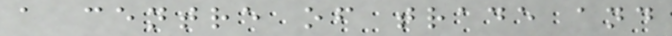a centre of trade and
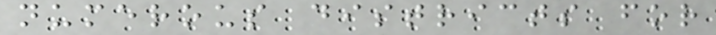numerous districts for
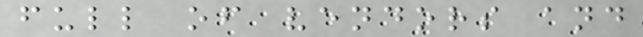full of vendors and
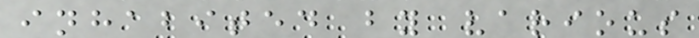inhabited by various
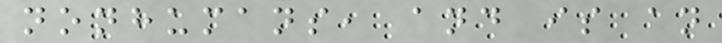nonhumans, and is an
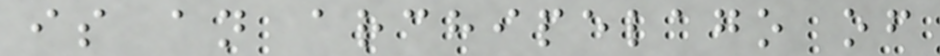is an archipelago of
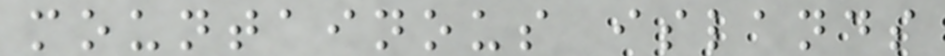mountainous islands
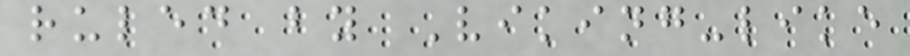ruled by Viking-like
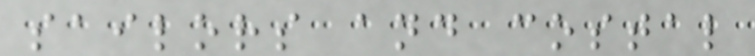sailors and costal
